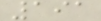191
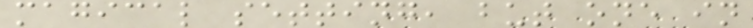magical setting, but one in
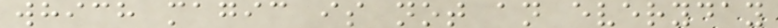which magic is not an everyday
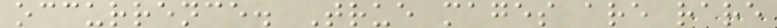occurrence. True mages are rare
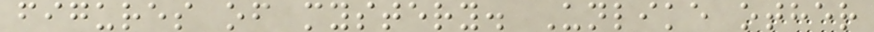figures of mystery. Unlike other
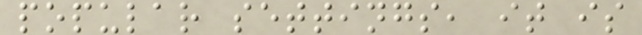popular settings, it is
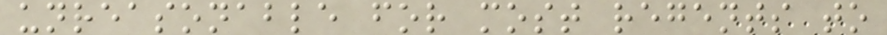unreasonable for most regents to
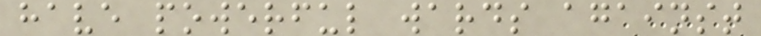have powerful wards against
